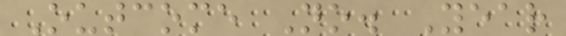Outcome No. Year
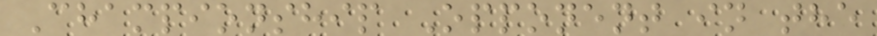Championship Opponent in the
